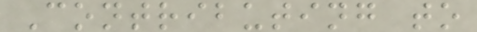Contributing to
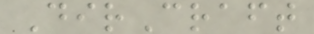DirCraft
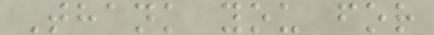Thank you for
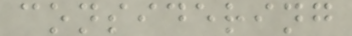considering
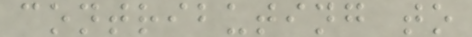contributing to
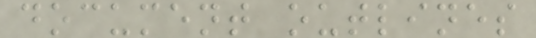document outlines
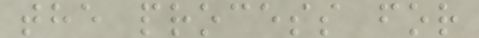the process for
